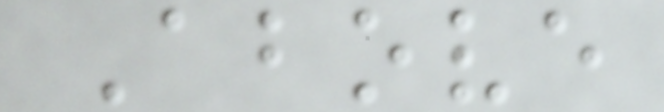Above
